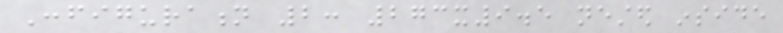Configuration 2: 273x9.5 nested inside
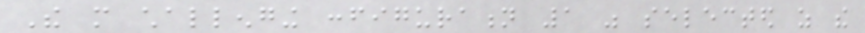The more challenging configuration 1 was selected as the
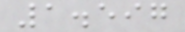1.597
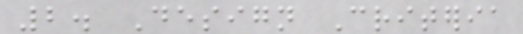2. Design Criteria
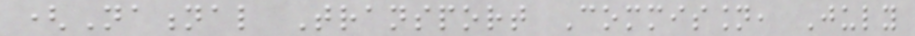(National Transport Commission, July
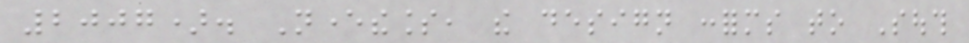2007). Nevertheless, the design conforms to South
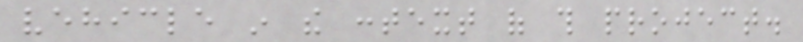vehicle in the context of this project.
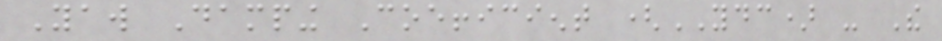Yaw Damping Coefficient (YDC) - The
